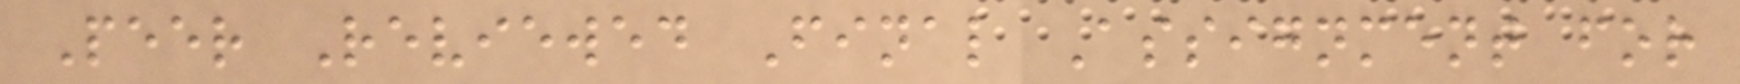Peer Reviewed Final Assignment for
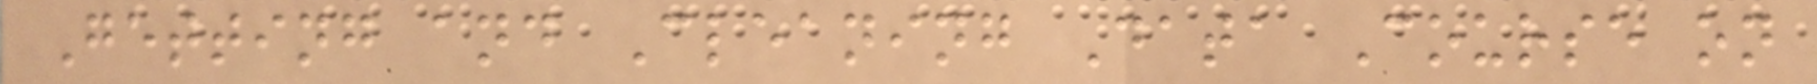Getting and Cleaning Data Course on
